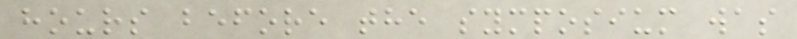hours before the symposium was
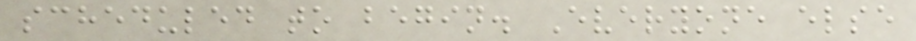scheduled to begin. Everyone else
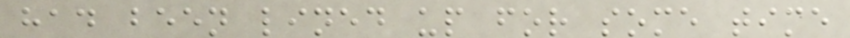had been lined up for some time
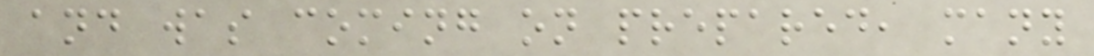and was coming on prepared, many
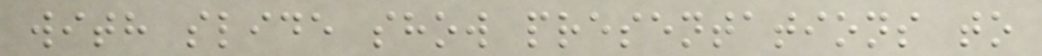with slide show presentations to
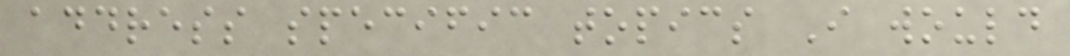address specific topics I would
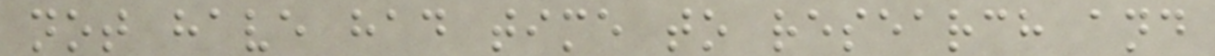not have had time to research and
